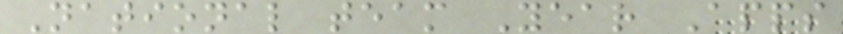National team Year Apps
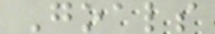Goals
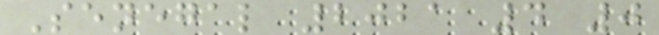Senegal 2021 4 0
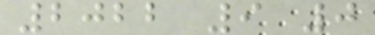2022 9 0
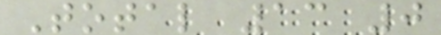Total 13 0
